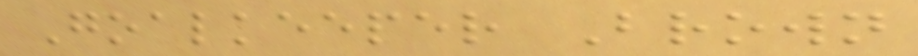Goalkeeper Brown
